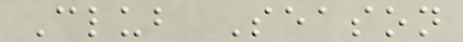Club Season
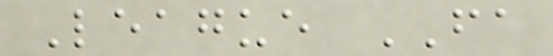League FA
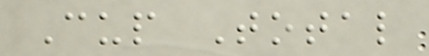Cup Total
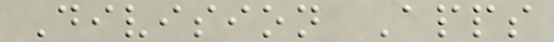Division Apps
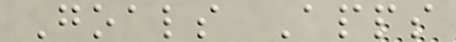Goals Apps
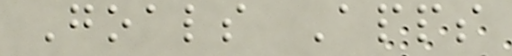Goals Apps
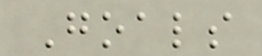Goals
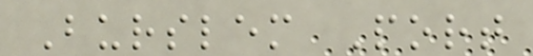Burslem Port
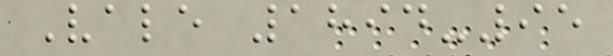Vale 1894-95
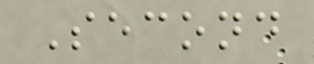Second
